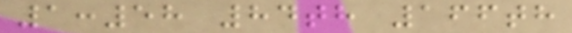1:58 84th 166th
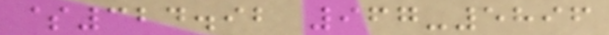$324.92 967-5896
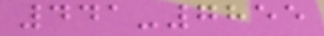441-7855
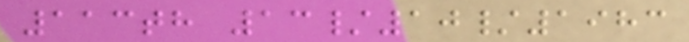113th 13/10/1983
